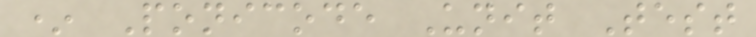* Ponicode Unit Test
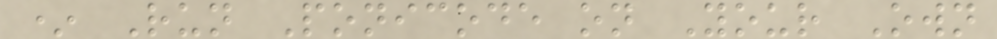* Run Ponicode on Your Own
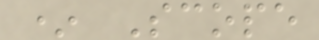* Scope
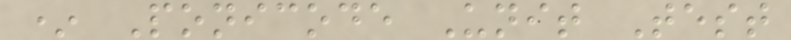* Ponicode Unit Test
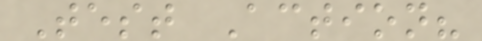Test Action?
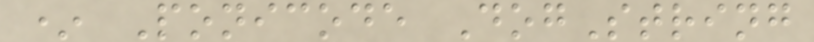* Ponicode DogString
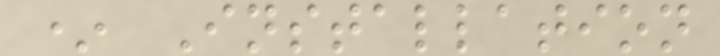* Installation
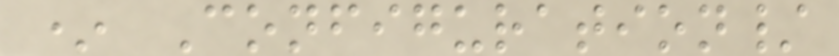* Configuration/
